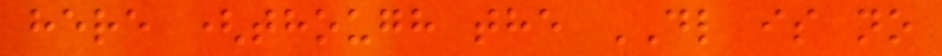here (though the DL is no
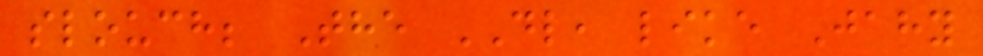slouch; The DL, like Jahy
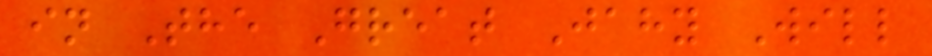in The Great Jahy Will
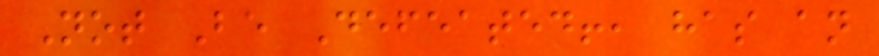Not Be Defeated!, has an
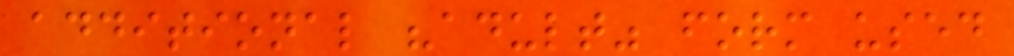additional "adult" form used
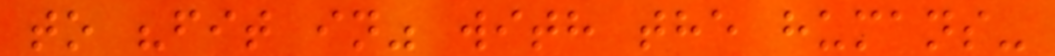to "fit in" with the humans-
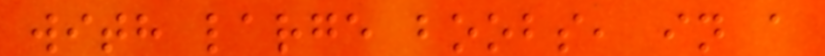with large boobs, in a
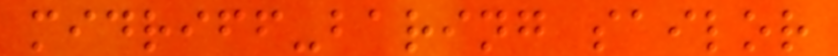midriff-baring sailor
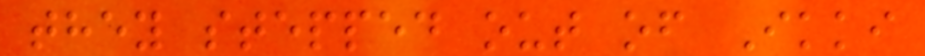they stepped out of Ikki
